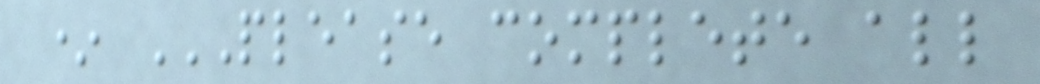* PLEASE COMPLETE ALL
